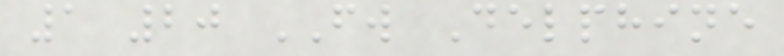1 20 FW Delphine
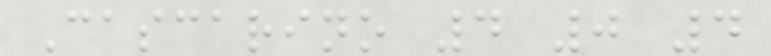Cascarino 4 0 4
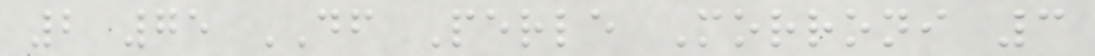2 75 DF Perle Morroni 3
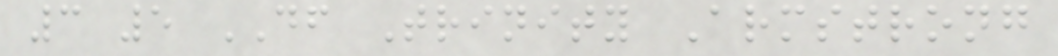3 5 DF Trinity Armstrong
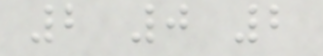2 0 2
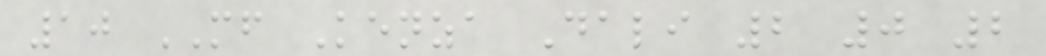10 MF Kenza Dali 2 0 2
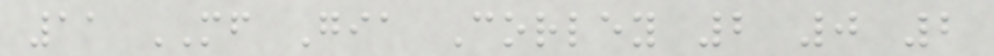11 MF Gia Corley 2 0 2
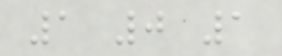1 0 1
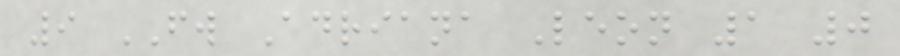9 FW Adriana Leon 1 0
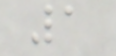1
